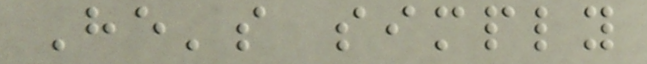He's simply
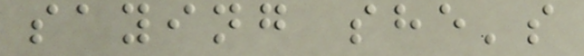saying she's
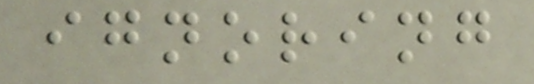ignoring
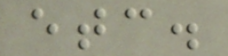etc.
